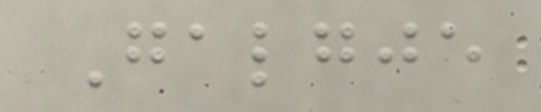Galgje
